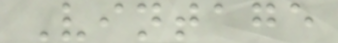Vintage
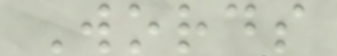Words
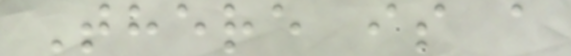There is a
